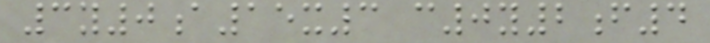3y0a15x3 c0y2f4
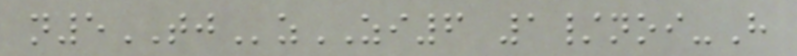n5TJzZI6 1/noi-H
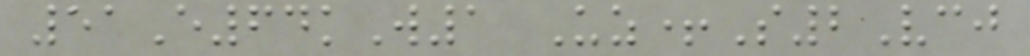51E64kW1 Uz+S2Vcj
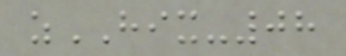zHIX-08
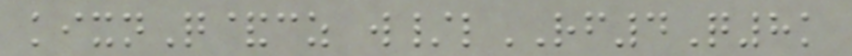kixnQ&cz w/lRF4Q8k
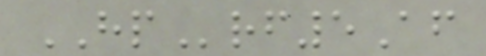HPrf5Af
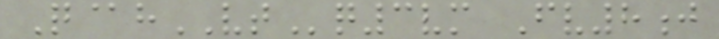Q@hVTq3vm Fv8j
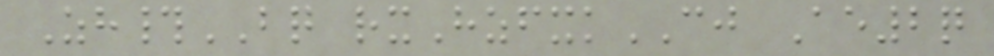Zh#BQ rxHzfxkCJ Ae2q
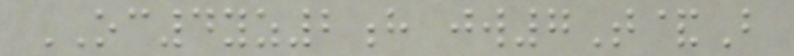OC4yz2h jw7T&B
